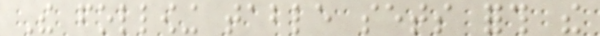The following table sets forth the
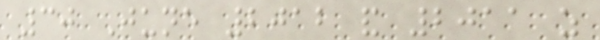30 June 2012 and 2011 as
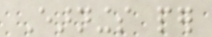Earnings per
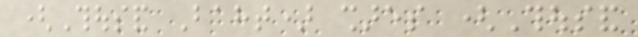(Thousand Baht) shares (Thousand
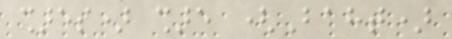shares) share (Baht)
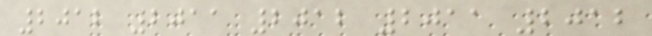2012 2011 2012 2011 2012
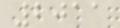2011
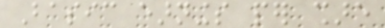Basic earnings per share
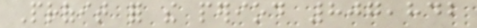Profit for the period 807,842
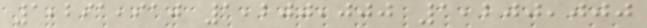1,291,910 1,200,000 1,200,000
